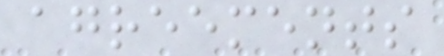agreements
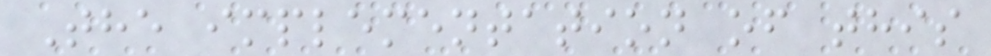The implementation of this
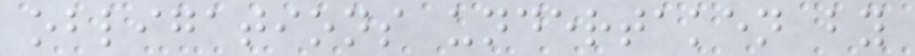obligations undertaken by
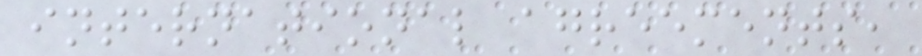international agreements,
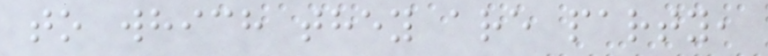to which they are party,
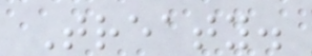Treaty.
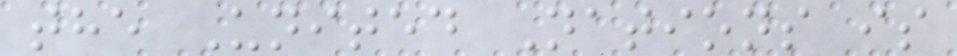the United Nations is
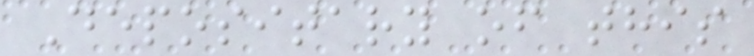Depositary of this
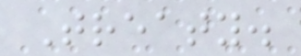Treaty.
